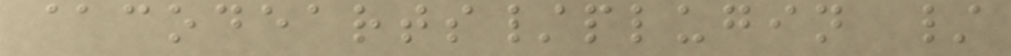@codearts/plugin /
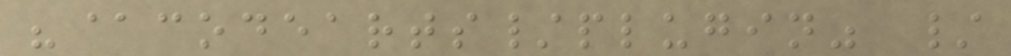"@codearts/plugin" /
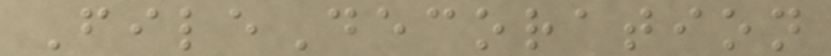FileDecoration
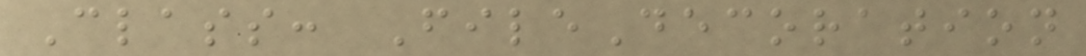Class: FileDecoration
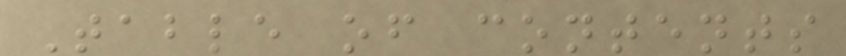Table of contents
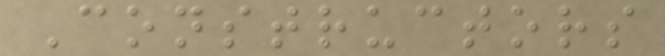Constructors
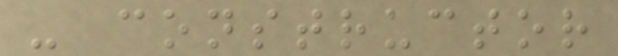- constructor
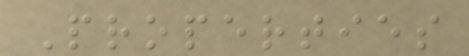Properties
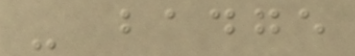- badge
